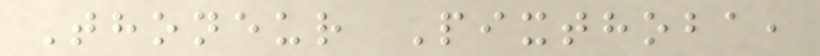Thoneur Pixthoba,
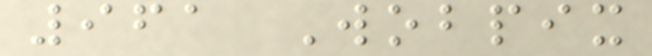961 Wobpix
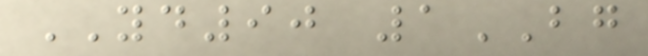YD90 1BG
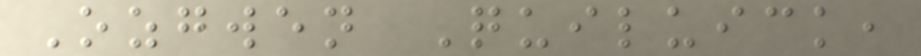Ozgwen Quiluick,
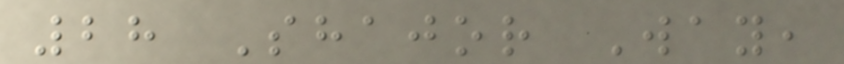28 Shajor Way,
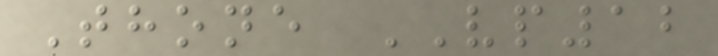Thone VP12
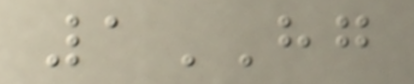1HG
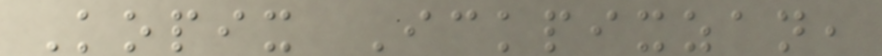Kopix Ickpixzan,
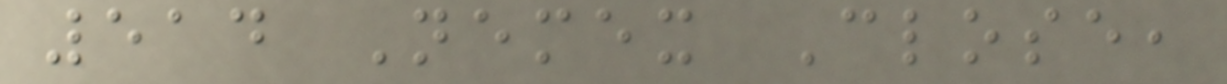514 Nemex Close,
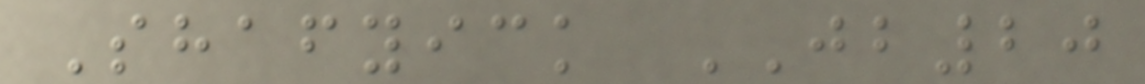Shafyick JB20
